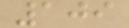109
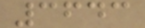3643
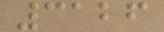3126
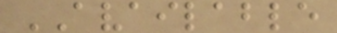AVAILABLE
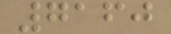7160
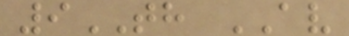9TH AV
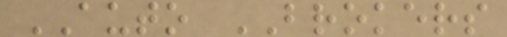AUTO BROKERS
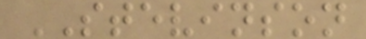STEVINSON
